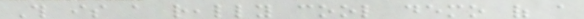This is a really cool demo of a
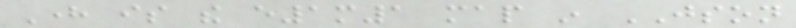Here is the e1m1 map in JSON
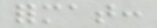format:
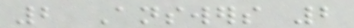2 Answers 2
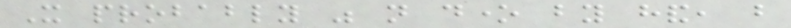It probably was not done by hand, but
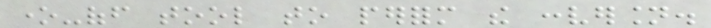one-off tool to perform the conversion.
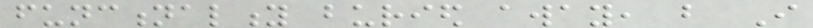functionality buried away, but I
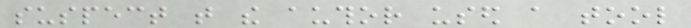suspect that the author used a tool
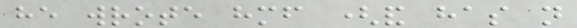he wrote himself (and has not
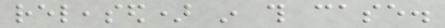released) in this case.
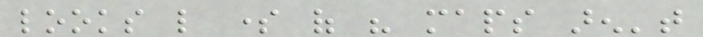looks like some of his maps aren't
